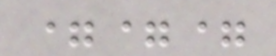===
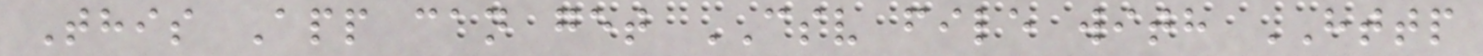This App can get CSV file with HTTP
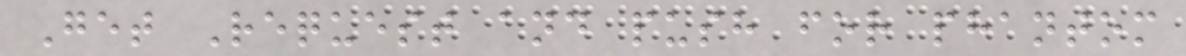Get Request and push for phantom
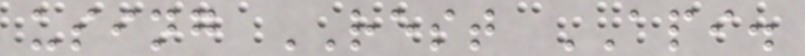using REST API.
